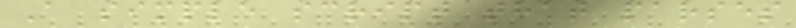A simple script that parses
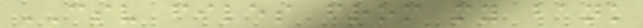CSV files from my bank
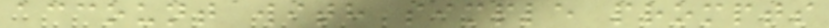account with simple prompts
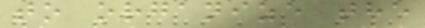to organize the
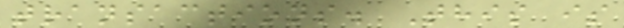transactions. This is
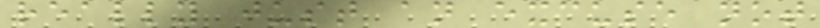really just an excuse not
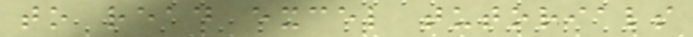to read excel tutorials
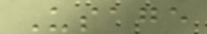Usage
